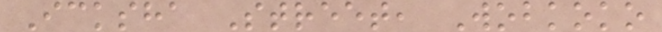Icksha Street, Wobkoko
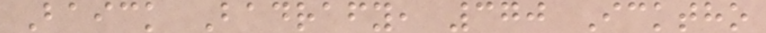Baick Badrafy, 370 Icktho
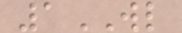1WL
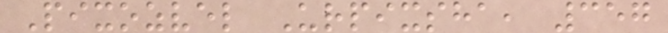Pixozvel Urpixsha, 357
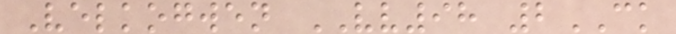Velkogwen VV98 2CK
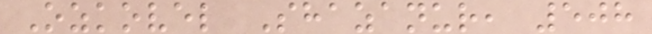Ozkovel Shazanur, 508
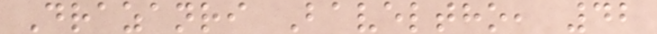Drazanri Baveltho, 42
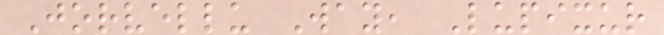Jorvellu Way, Lupixur
